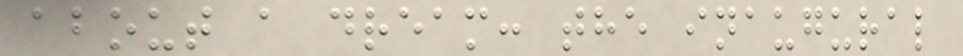about a dream: the inaugural
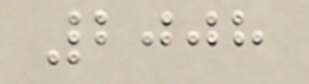2008
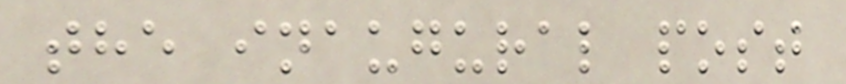the inaugural post
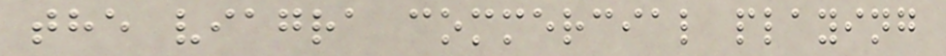the viagra commercial playing
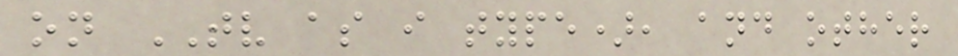on TV as i type), and other
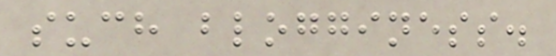such blogginess.
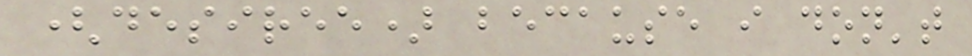(desiree) because i don't
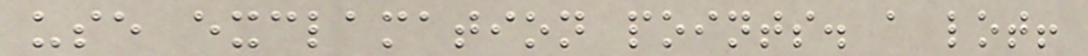use exclamation points. a lot!
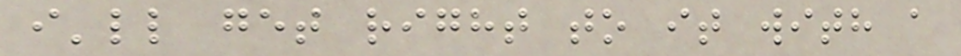i'll get right to it with a
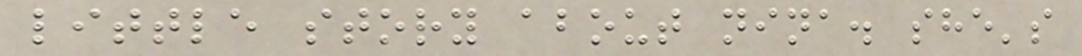little story about nina. she's
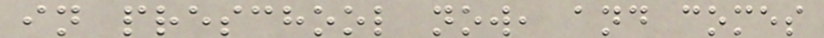in preschool now, and comes
